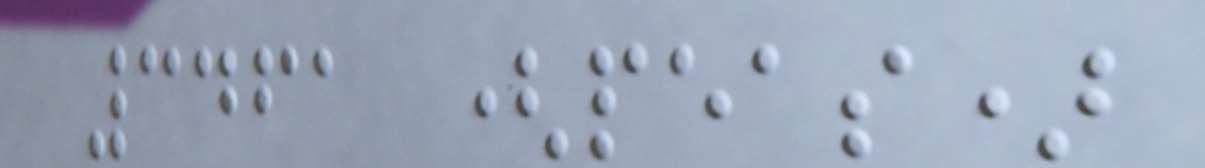3461 (peas)
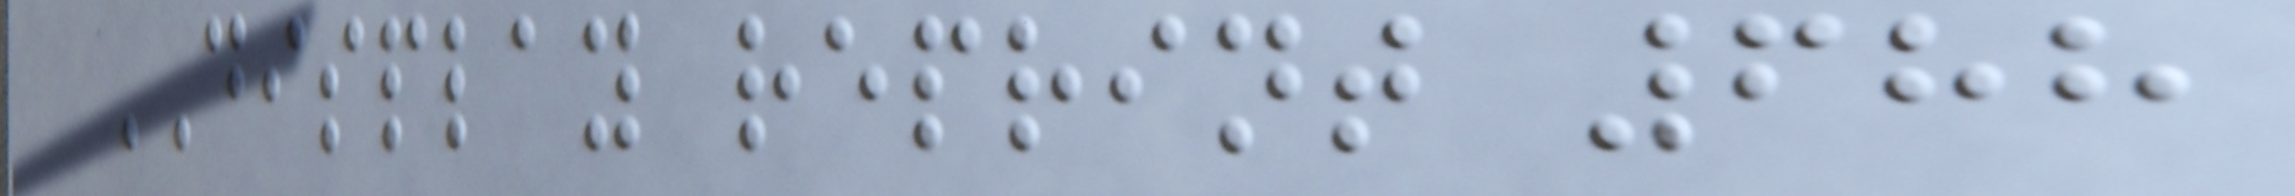DISPLAY reprint 688
